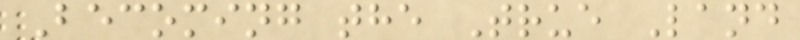Becoming the True Land
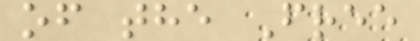of the Free
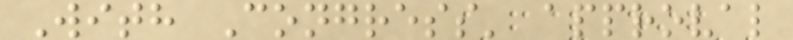With Congress' approval
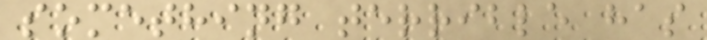something terrible has
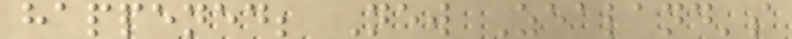happened; New Zealand's
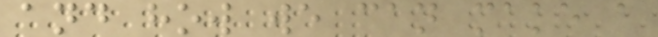and how we can make a
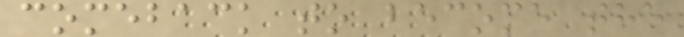comeback to become the
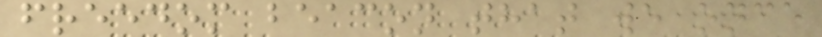freedom beacon that we once
